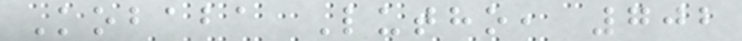Kobaba Lutho, 702
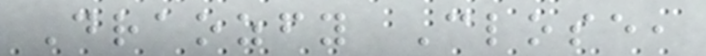Draozfy Close,
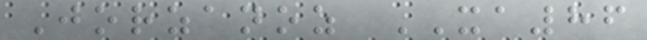Jorzanoz XA86
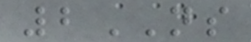2NS
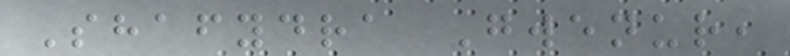Shafydra Gwenur,
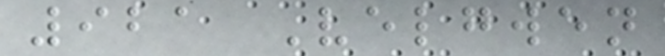921 Velgwen
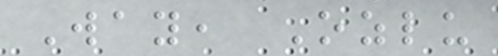Way, Ozlu
